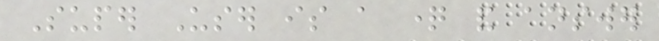Super User is a question and answer
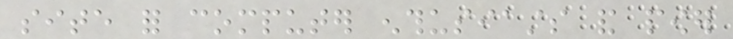site for computer enthusiasts and power
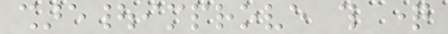share|improve this question
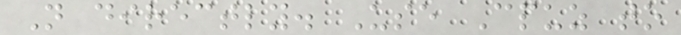Not directly. Use Cpuz to
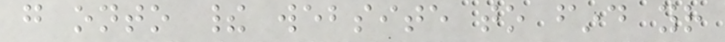go onto their website to find your
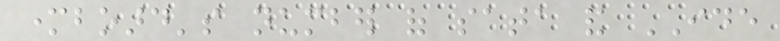motherboard's number of sata and IDE
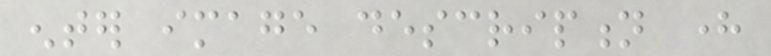enter image description here
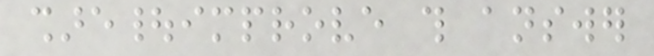share|improve this answer
